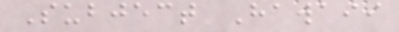Subject Hawaii
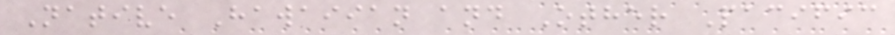Native Hawaiian and Other Pacific
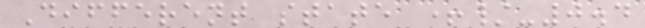Different state +/-0.4
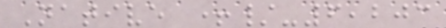Native +/-6,203
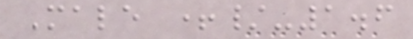Male +/-1.6
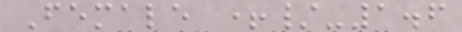Female +/-1.6
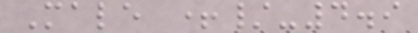Male +/-4.9
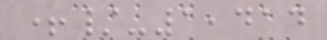+/-1,414
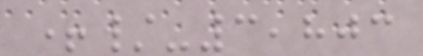+/-3,803
